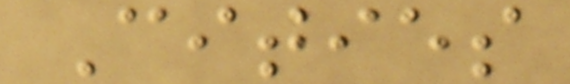Cities
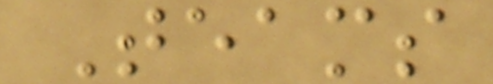Teams
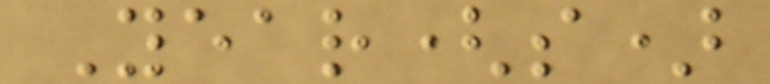Year(s)
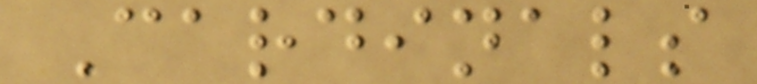Cardinals
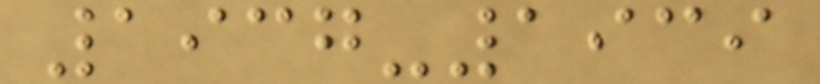1937-1939
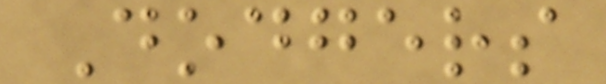Dodgers
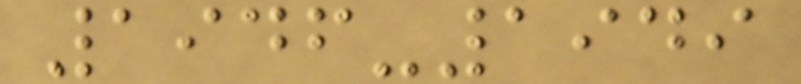1946-1949
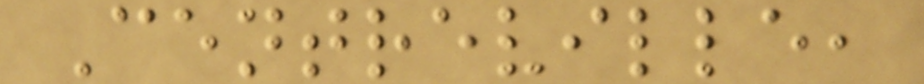Centreville,
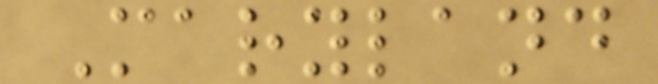Maryland
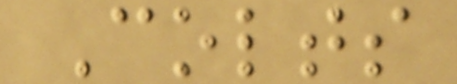Colts
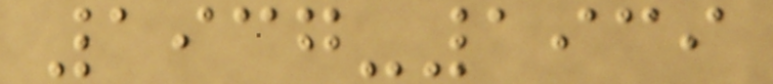1937-1939
